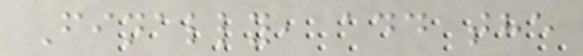Finally, add the
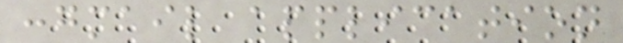:gmail application
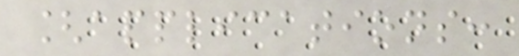[applications:
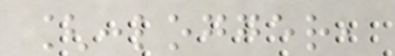[:logger,
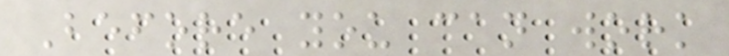Before you can work
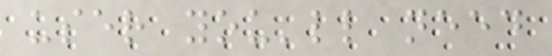user you'll need
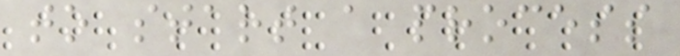to start a process
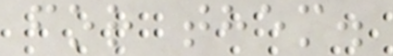for them.
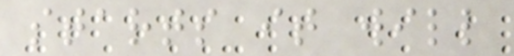starts it will
